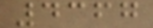4367
